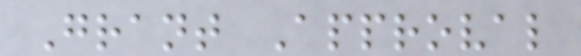Grant Approval
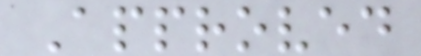Approved
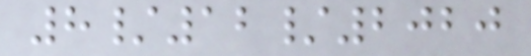8/12/2020
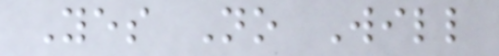Yes No Will
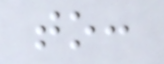to:
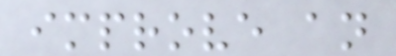improve an
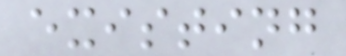existing
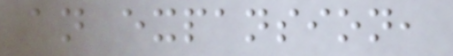an expansion,
